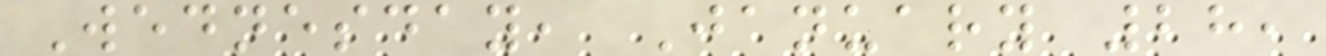Wednesday, January 28,
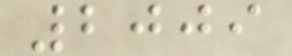2009
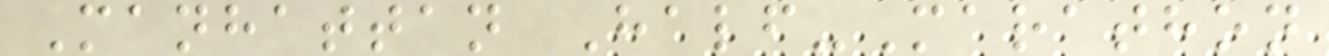Manhattan Half-Marathon
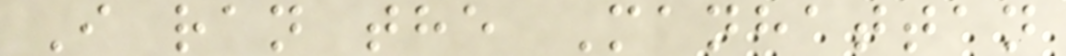I ran the Manhattan
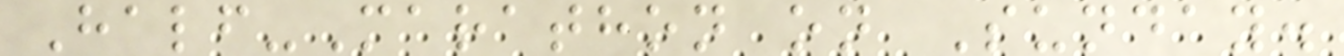Half-Marathon on Sunday.
